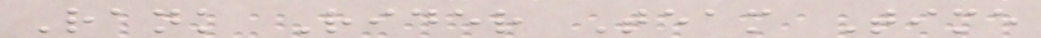Rank Rider Team Time
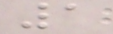1
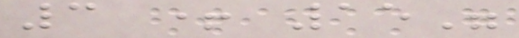3 + 15"
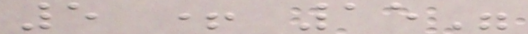5 + 15"
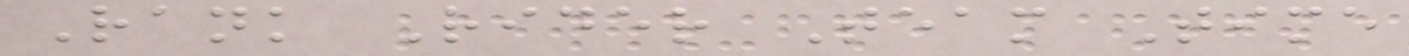Rank Rider Team Time
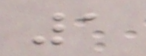1
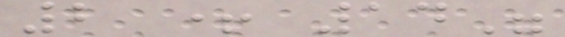2 + 14"
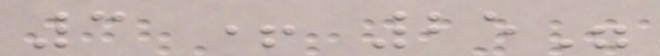3 + 25"
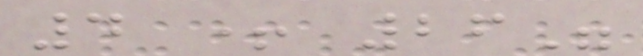4 + 26"
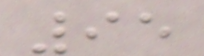95
